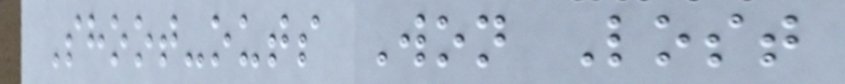Shoot-outs Won Lost
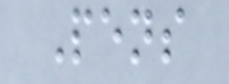Pens
